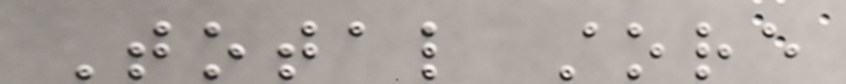Total store
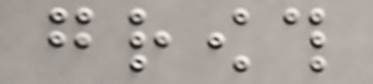growth
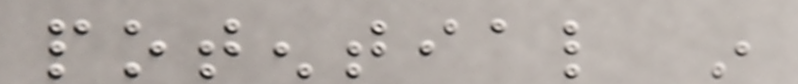potential in
